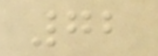72
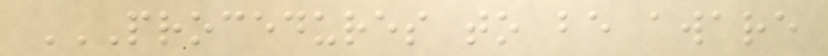PROCEDURES TO BE AWARE
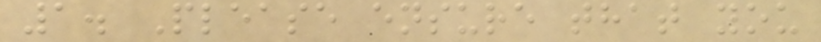1. Please ensure that you
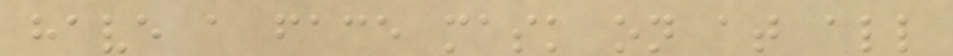have a face mask on at all
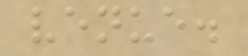venue.
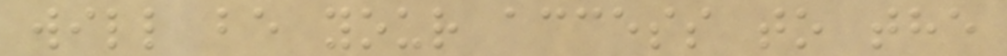will be your access to the
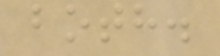both.
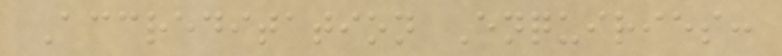Accreditation Enquiries:
